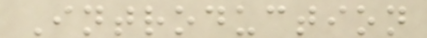Introduction
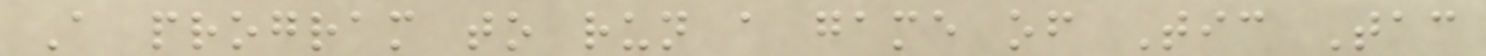A program to run a game of Tic Tac
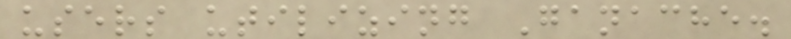users utilizing Ganache.
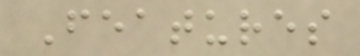Features
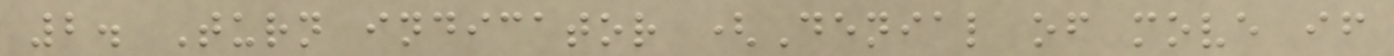2. Turn indicator (Denial of move if
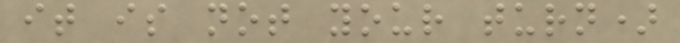it is not your turn)
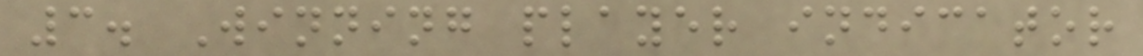3. Winning player indicator
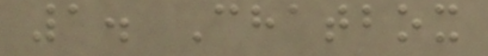1. Chatbox
